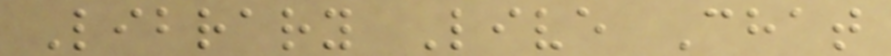Library Live Chat
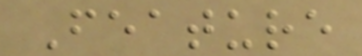Feature
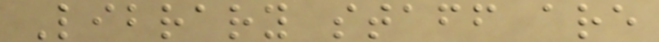Library staff are
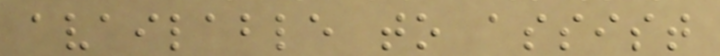available to assist
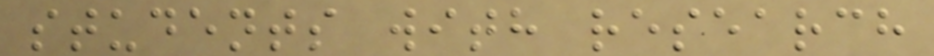students with research
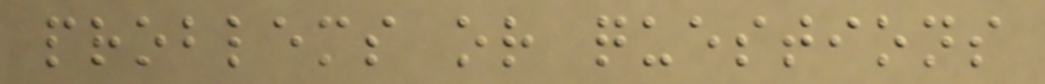problems or questions
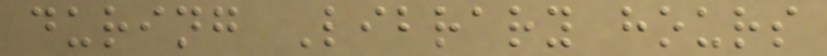during Library hours
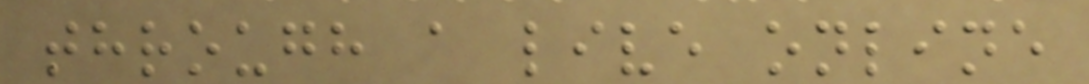through a live online
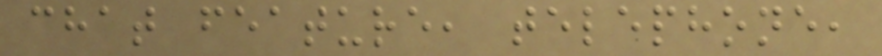chat feature, telephone,
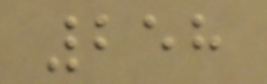258
